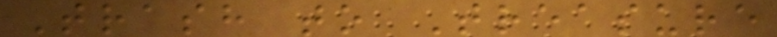Trash to Treasure
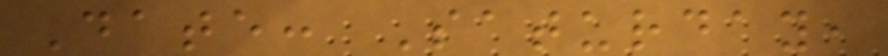Date: Saturday,
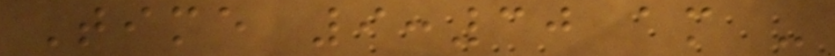Time 9:30 am -
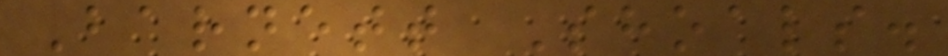Barnett Shoals.
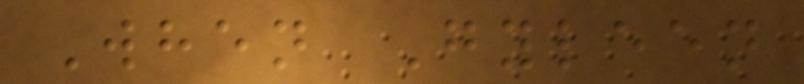When Gyleen
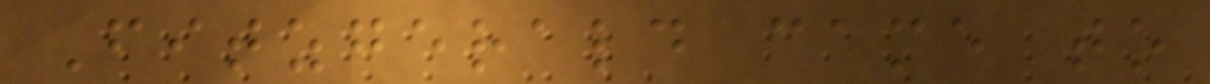Fitzgerald came to
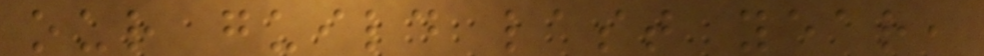our guild last year,
